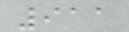911
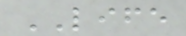LIFE
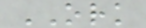ORK
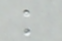k
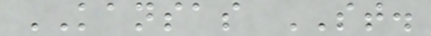KANSAS ST.
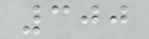300
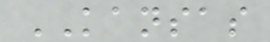KANSAS
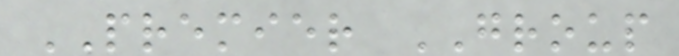PREMIER GROUP
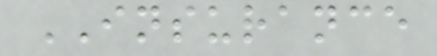INSURANCE
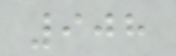908
